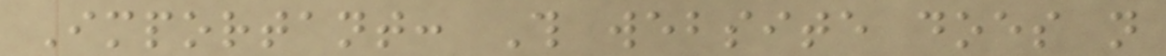Important: This website does not
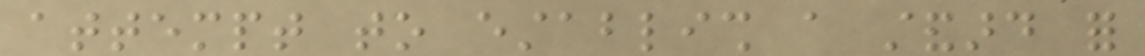attempt to establish a standard for
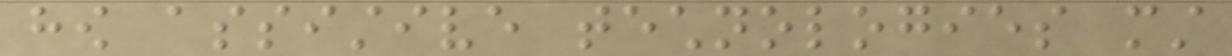how assistive technologies must
